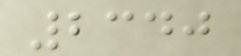2340
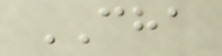CHA
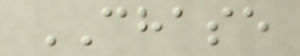CHASE
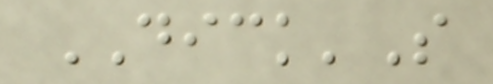DICK'S
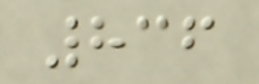836
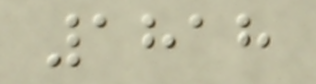1818
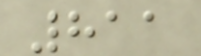811
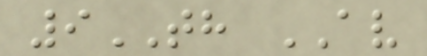9TH AV
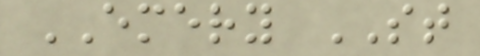EMERY ST
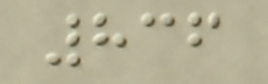836
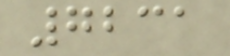7231
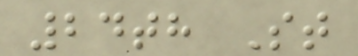24th St
